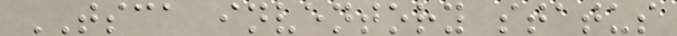TSCA inventory status
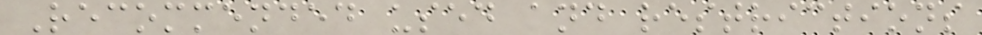Recommended used and restrictions
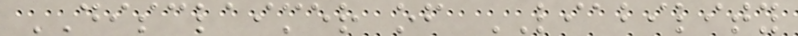DISCLAIMER of LIABILITY
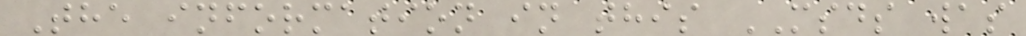The information in this MSDS was
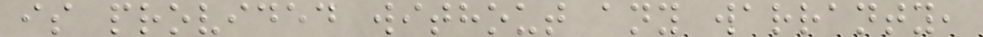is provided without any warranty,
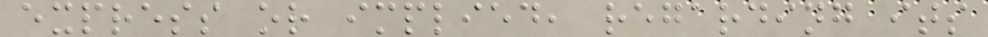express or implied, regarding its
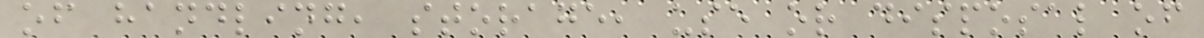of handling, storage, use or disposal of
